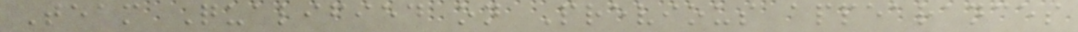Team Qualified on Previous appearances
